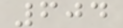604
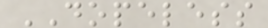DOPELESS
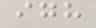igh
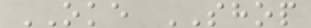OKE SHOP
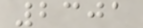2301
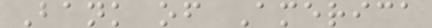Bank of America
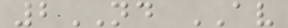2ND AV
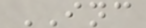INC
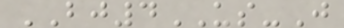BJ4US-J
